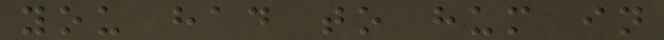you had to hum in
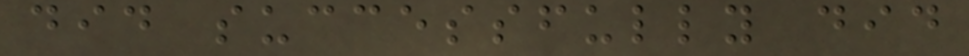did successfully did
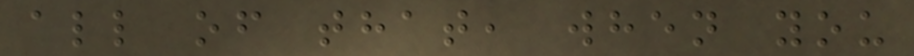all of that, when you
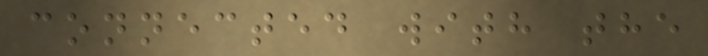connected with the
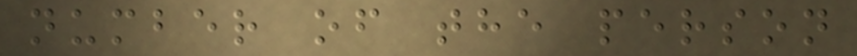number of the person
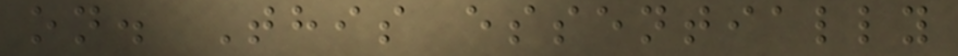on. This essentially
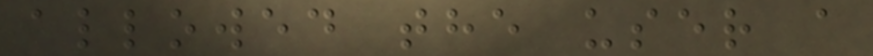allowed the user a
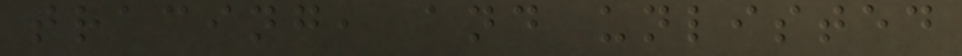tracing, and unlisted
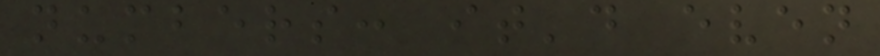numbers: it'd even
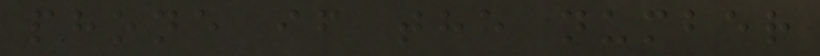phone if the number
